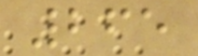265
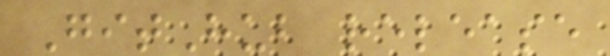GitHub release
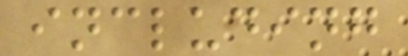including
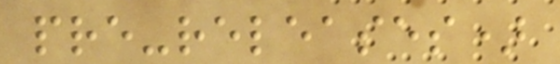pre-releases)
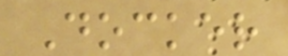Docker
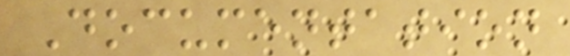Documentation
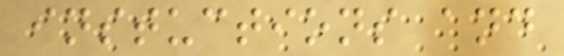instuctions and
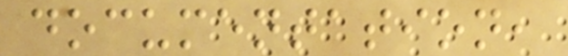documentation,
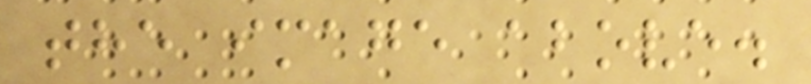the image above.
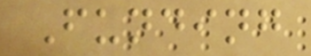Funding
